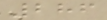286
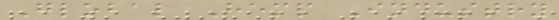Global Hemp Industry
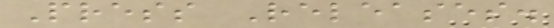Press Releases.
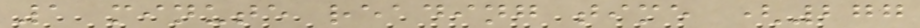1 minute reading time (277
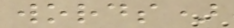words)
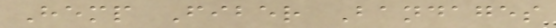Hemp Fiber Bandages
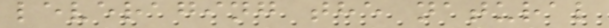leveraging the natural
